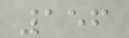156
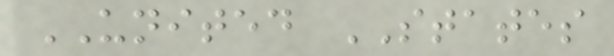UNITED STATES
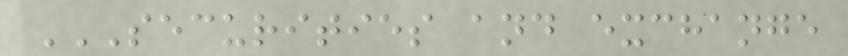SECURITIES AND EXCHANGE
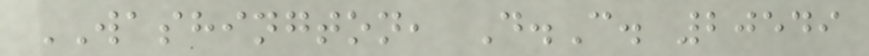WASHINGTON, D.C. 20549
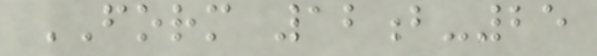FORM 12b-25
